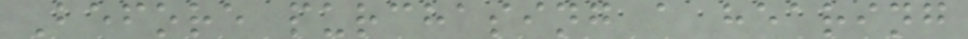Before purchasing a hearing
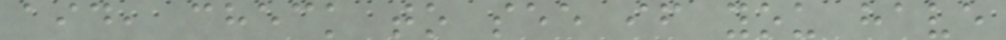aid, check to see if you have
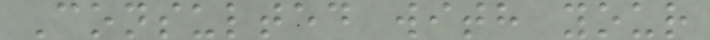Consulted with your
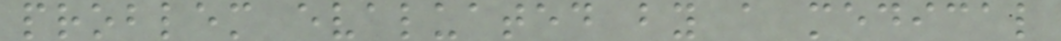problem evaluated by a medical
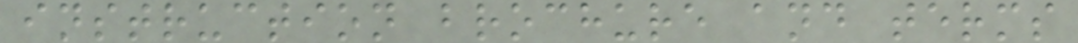instruction brochure and terms
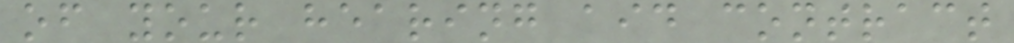of your hearing aid contract
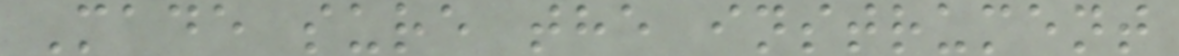Made sure the instrument
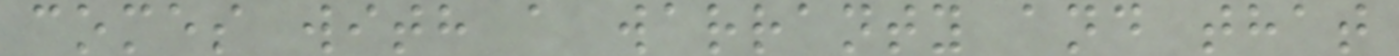comes with a warranty and that
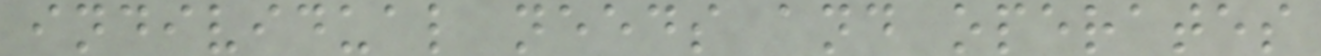individual needs and operates
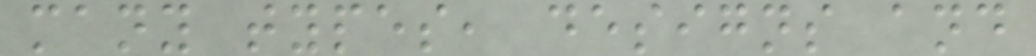many types, designs and
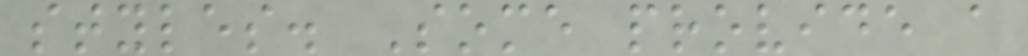styles. Some provide a
